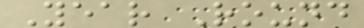Year Round
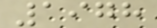1978
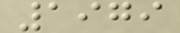1979
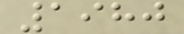1980
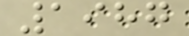1987
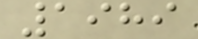1989
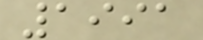1991
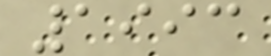1993
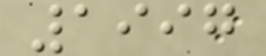1997
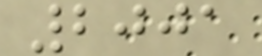2001
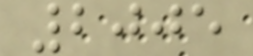2005
